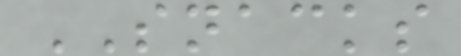SNACKS
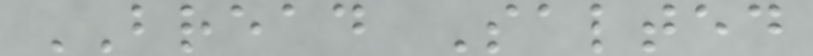BREAD Salted
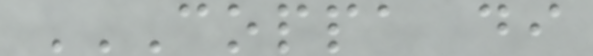COPPA DI
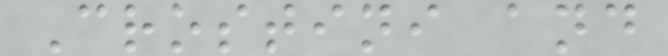Crostini and
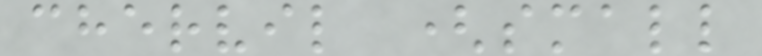chervil (small
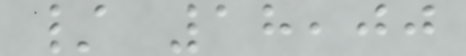/ 18,00
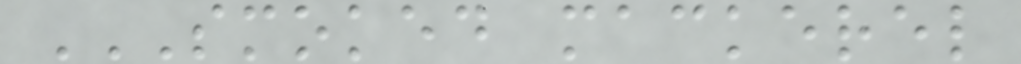SMOKED MACKEREL
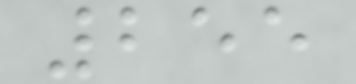255
